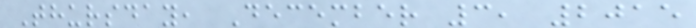Thursday, December 3, 2015
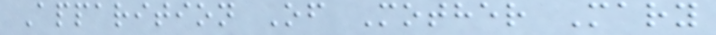Apparition Of Mother Mary
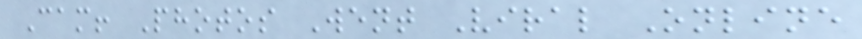Cam! Photos Went Viral Online
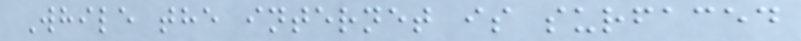While the internet is surfaced
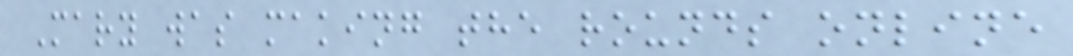Mary was making the rounds online
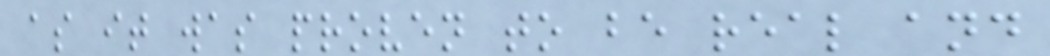as it was proven to be real and
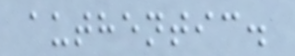authentic.
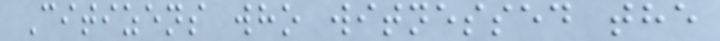Citizens who witnessed the
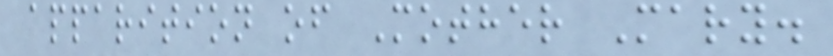apparition of Mother Mary.
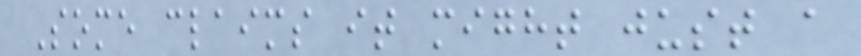Some claims it might just a
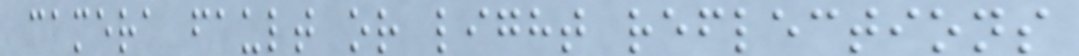camera fault or light reflections
